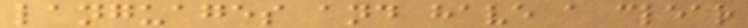languages and have a clear
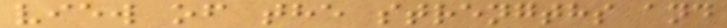view of the strengths and
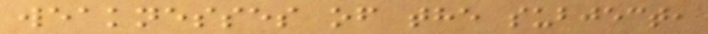weaknesses of the subject,
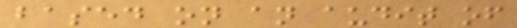based on an audit of
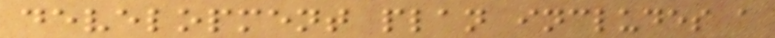development plan includes a
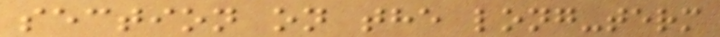section on the long-term
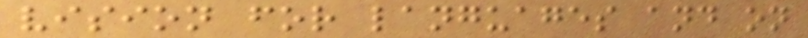vision for languages and on
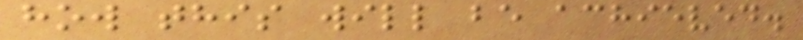how this will be achieved.
